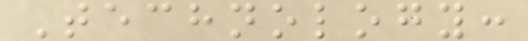Technology:
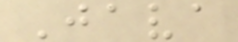Java
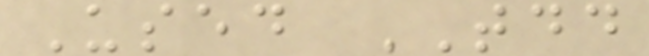Used TDD
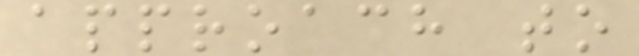approach to
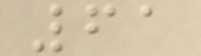61
